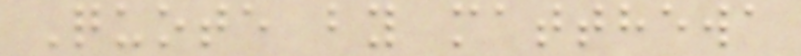Quote by matthewa
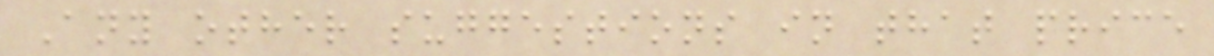Any other suggestions in that price
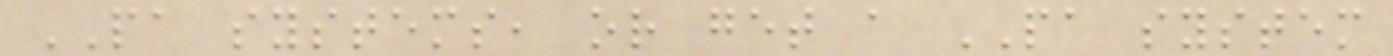PA systems, or get a PA system
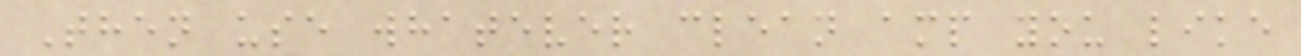Then use whatever clean amp you like
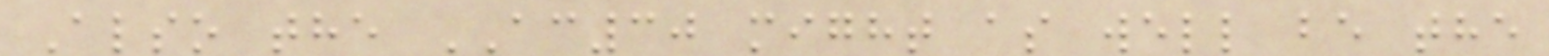Also the AC30 might as well be the
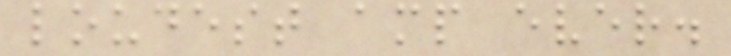loudest amp ever.
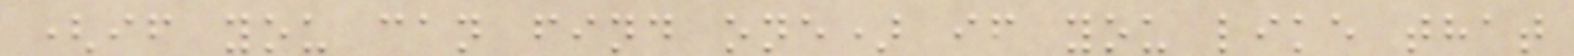(if you can find one) if you like that
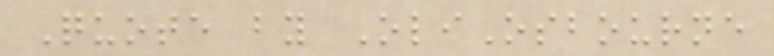Quote by OliOsbourne
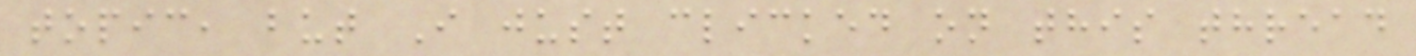topic, but I just clicked on this thread
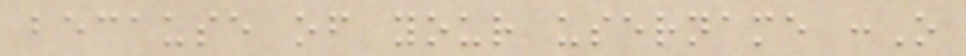because of your username :O
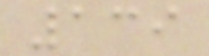139
